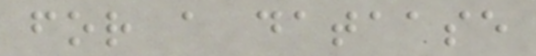for a dataase
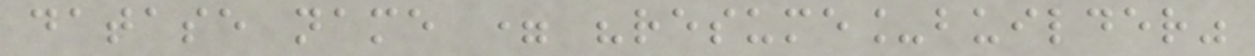datase name = "resume_builder"
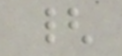{
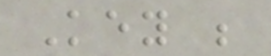Key ;
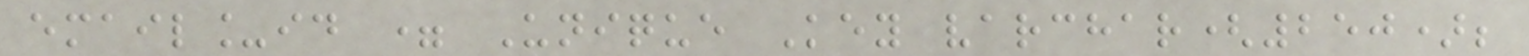email_id = Unique Key varchar(250);
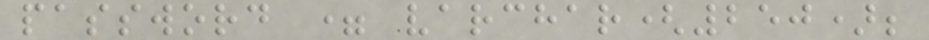password = varchar(250);
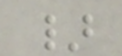}
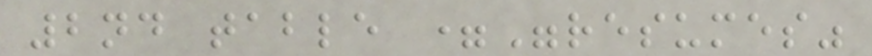2nd table ="resumes"
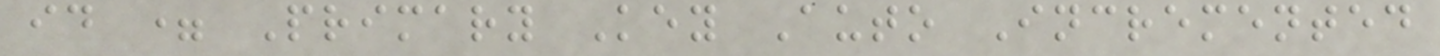id = Primary Key Auto Incremented
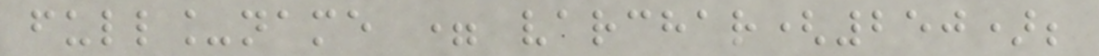full_name = varchar(250);
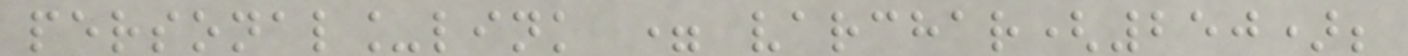personal_link = varchar(250);
